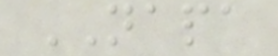NAPA
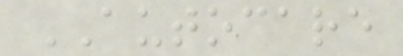AUTOCARE
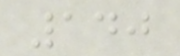140
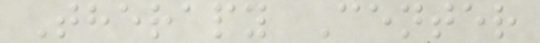Therapy Center
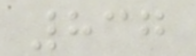837
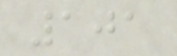101
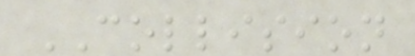COLLISION
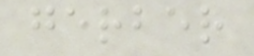gerber
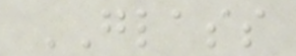GLASS
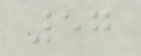57
